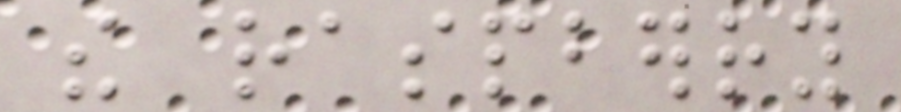the raspberry
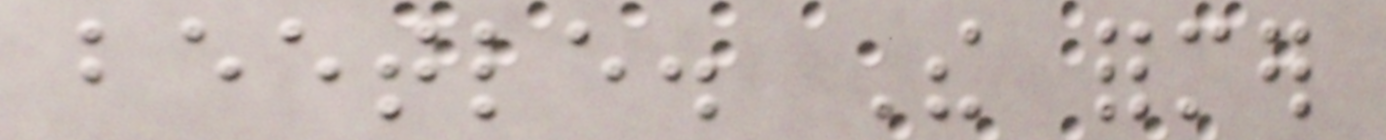beetle. The former
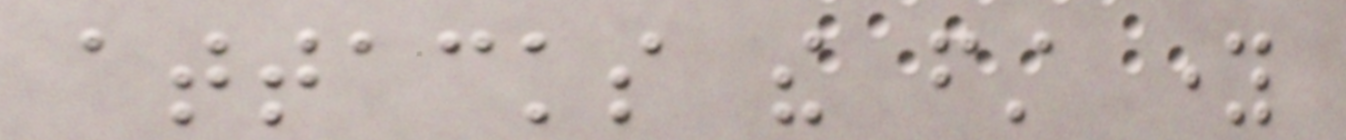attacks the first young
